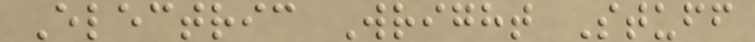Electric Wright Stuff
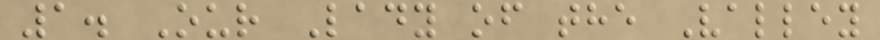1. Our Lady of the Valley
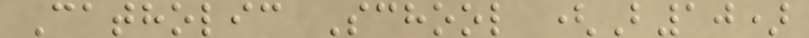Catholic School (B10)
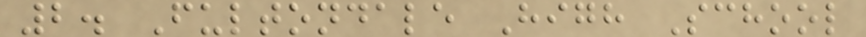2. Fultondale High School
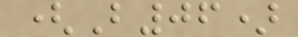(B06)
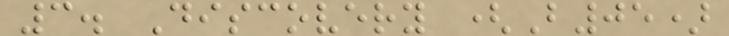3. Discovery (B05)
